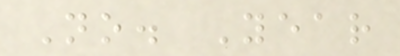No. Year
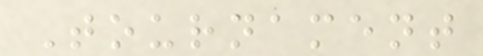Tournament
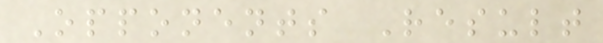Opponents Result
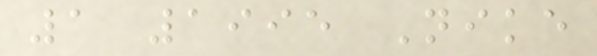1 1995 Nike
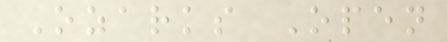Ozarks Open
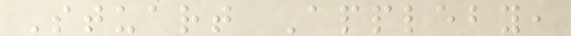Stuart Appleby,
